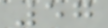57
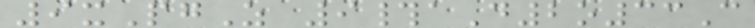9xPgZ 9#aD2o33C
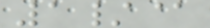1/@
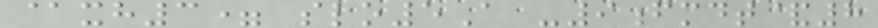@xh3= slo5A -9fmdt&8
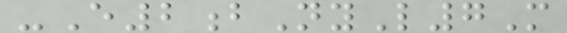-E2bNyL7M
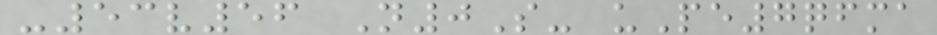-53v56 N0S- uPe7qfma
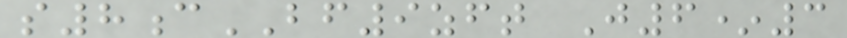s8cBF9zft J6*3
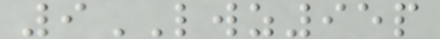9LWZ95p
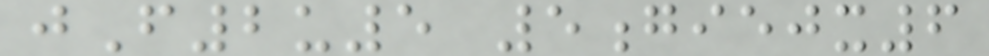jF2u5 5giejx6
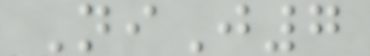NiJ7
